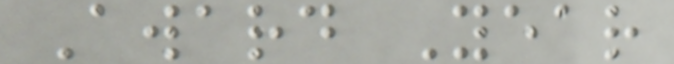Award Year
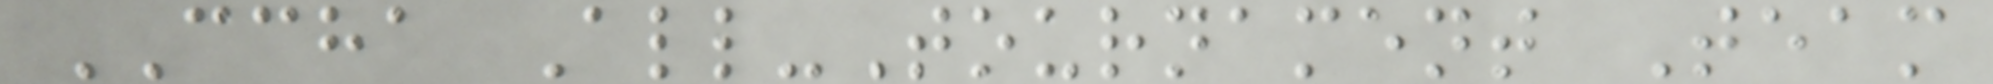CCHA All-Tournament Team
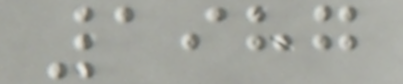1987
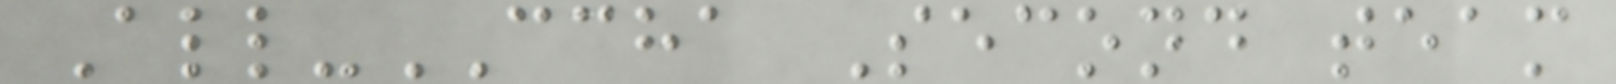All-CCHA Second team
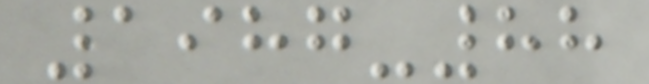1987-88
